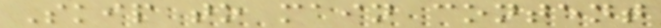Skip to main content
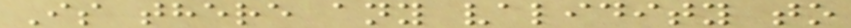Is there any validity to
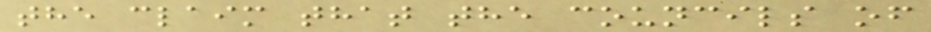the claim that the councils of
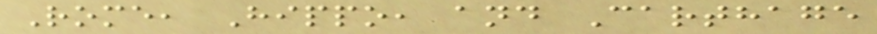Rome, Hippo, and Carthage
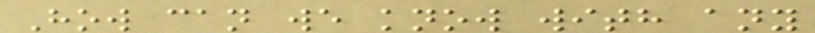How can we know with any
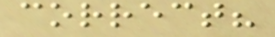correct?
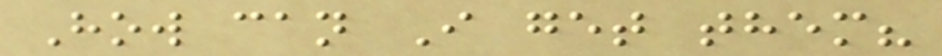How can I get them?
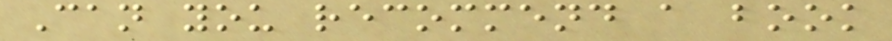Can you recommend a book
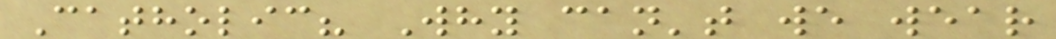Catholic? Why can't we wear
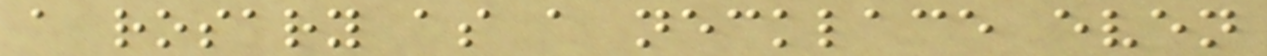a rosary as a necklace even
